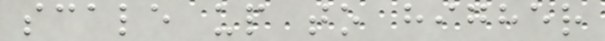scale up to higher
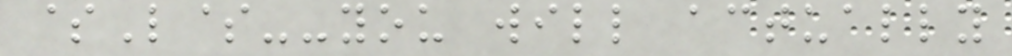$L$--you will actually
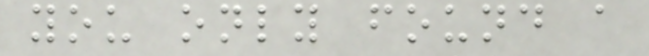you only found a
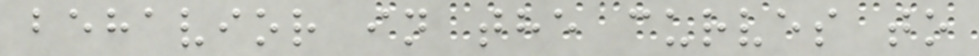behavior in the curves to
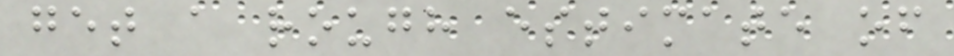get a rough estimate of
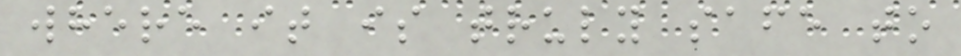where it is truly safe to
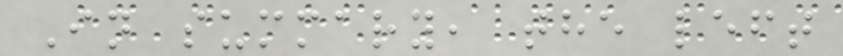In summary, the left
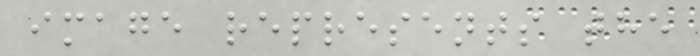image represents the
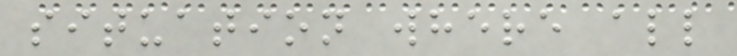situation where all
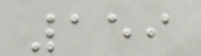159
